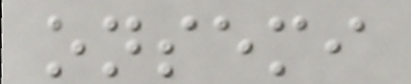onsemi
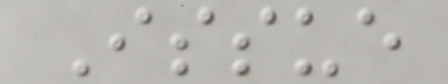Issue
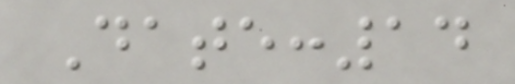Date:14
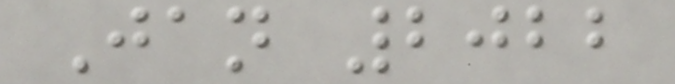Jan 2022
